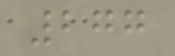277
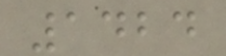1424
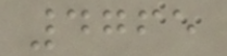4765
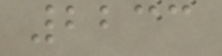2233
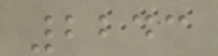2243
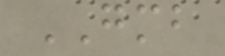GMB
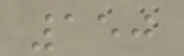150
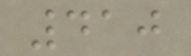410
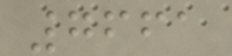7661
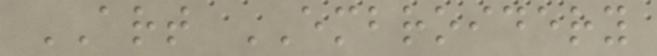ART EMBROIDERY
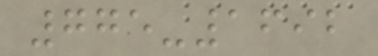775-1692
